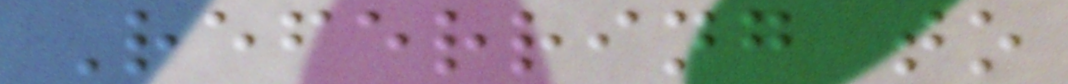Referring to
